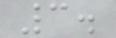3.
